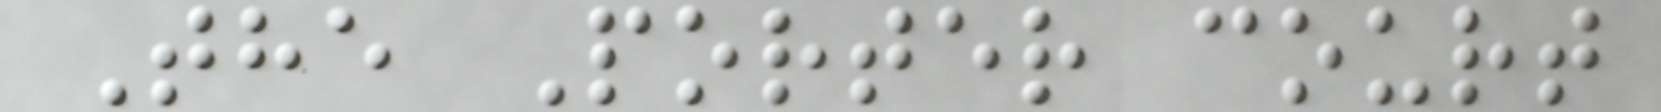The Porter court
